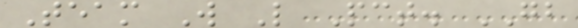Team W L Pct. GB
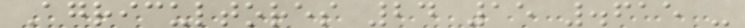Agricultores 24 15 .615 -
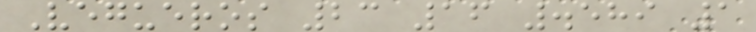Vegueros 23 16 .589 1
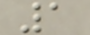1
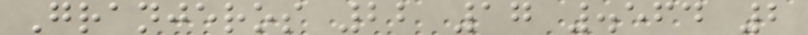Granjeros 22 17 .564 2
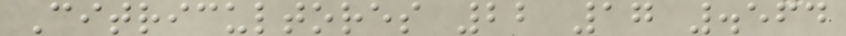Citricultores 22 17 .564
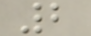2
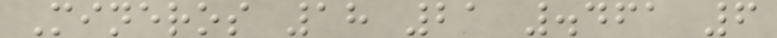Mineros 18 21 .461 6
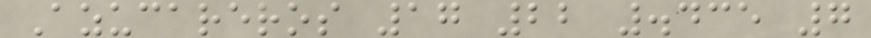Azucareros 17 22 .435 7
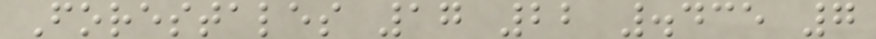Forestales 17 22 .435 7
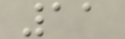11
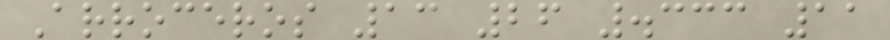Arroceros 13 26 .333 11
